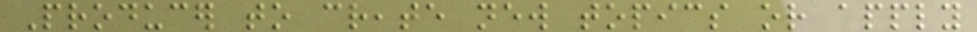Producer to create new topics or apply
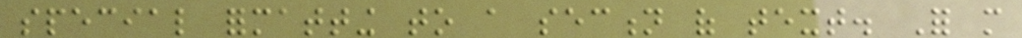special formatting to a section of text. For more
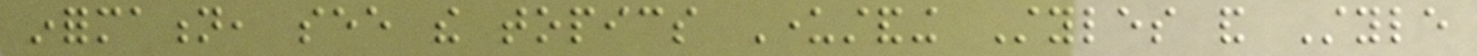information, see the topics Understanding Styles and Style
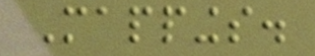Mappings.
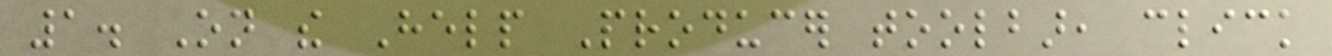1. On the Help Producer toolbar, click
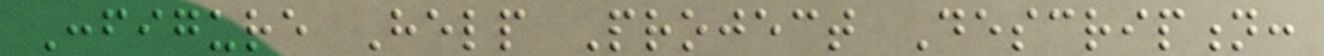Configure Help Project Description:
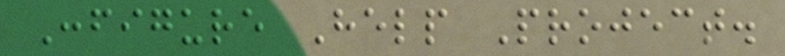Configure Help Project.
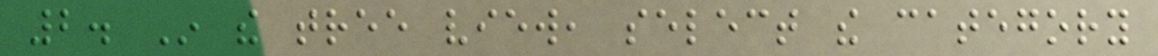2. In the tree view, select the category
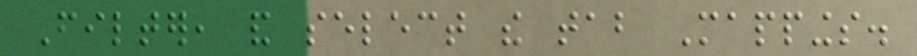Filter, and select the tab Mappings.
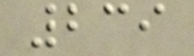239
